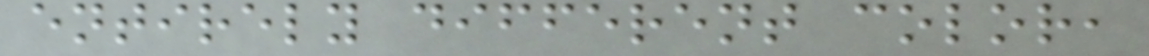entirely different color,
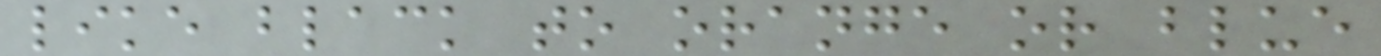like black to orange or blue
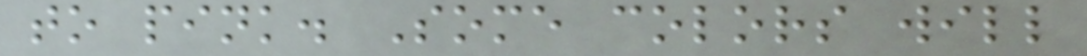to pink. Some colors will
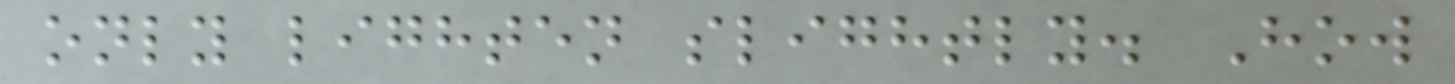only lighten slightly. How
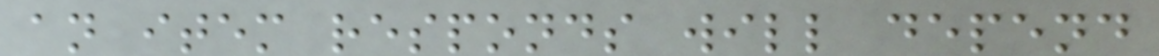an item responds will depend
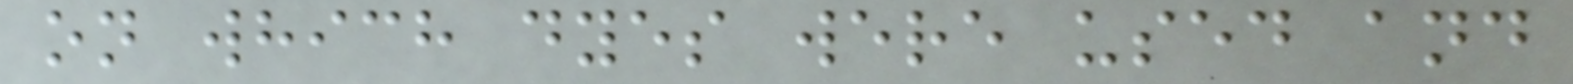on which dyes were used and
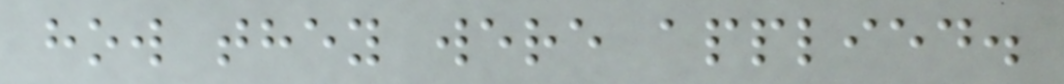how they were applied.
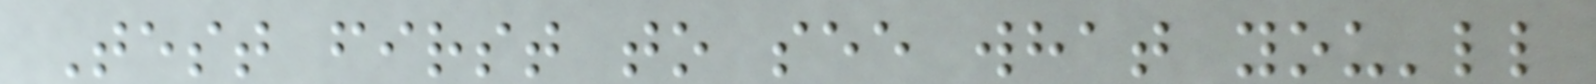Test first to see what you'll
